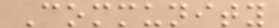Community
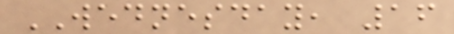WEDNESDAY, 16
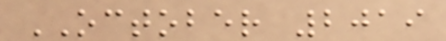OCTOBER 2019
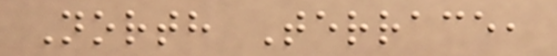North Terrace,
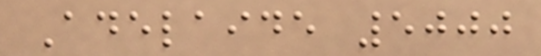Adelaide 5000
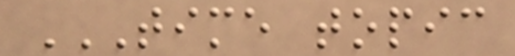TIME TOPIC
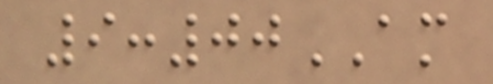9:00AM
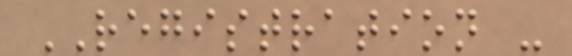REGISTRATION -
